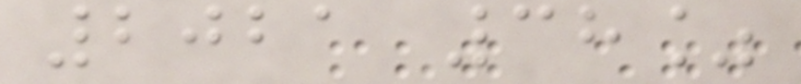2021 38%
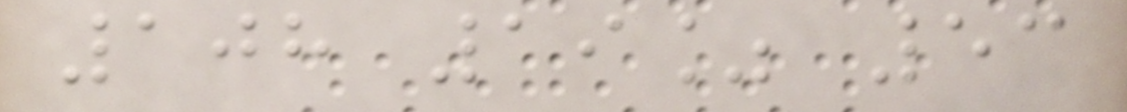108 19% 53
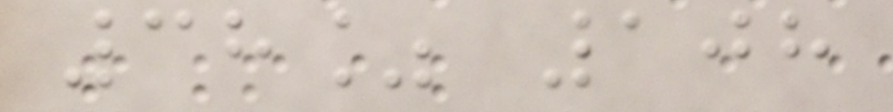38% 108
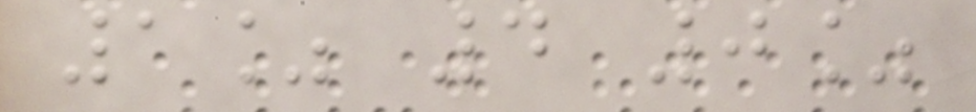1% 4 0%
